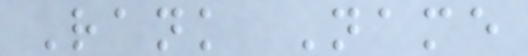Rank Name
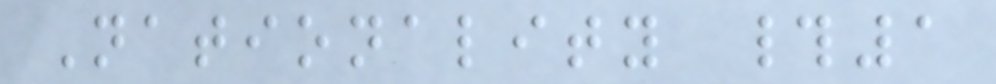Nationality #1
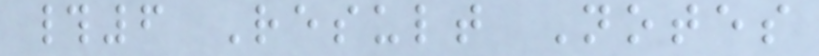#6 Result Notes
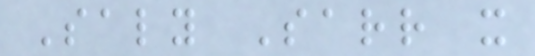Saly Sarr x
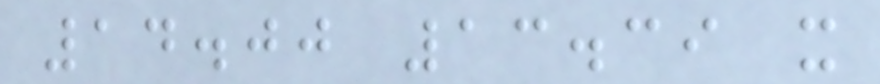14.00 13.39 x
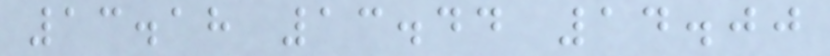13.18 13.44 14.00
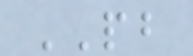PB
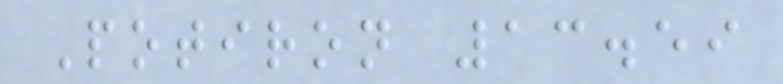Potiron 13.59
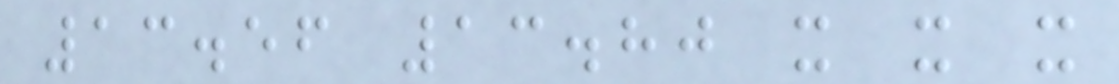13.56 13.80 x x x
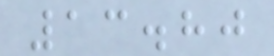13.80
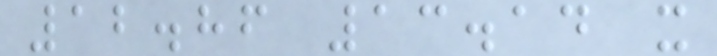12.86 13.14 x
